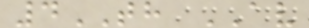4TH AV
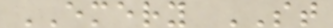EMERY ST
